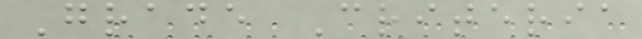Grade Criteria
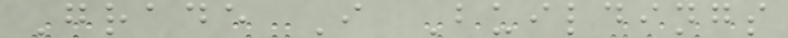Grade I Buildings
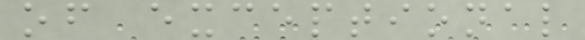of exceptional
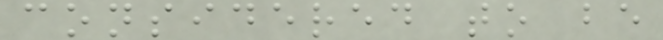considered to be
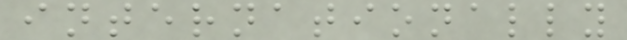internationally
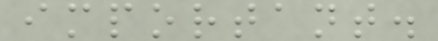important.
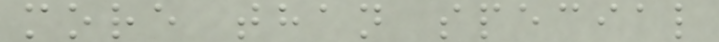more than special
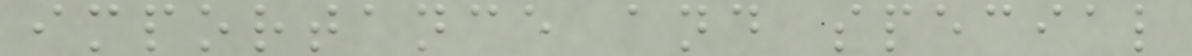importance and special
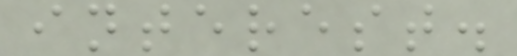interest.
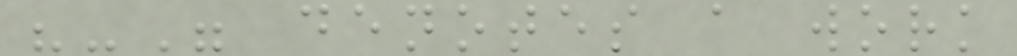"-" denotes a work
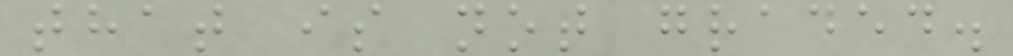that is not graded.
